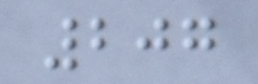207
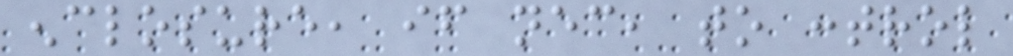enclosure, if necessary, to control
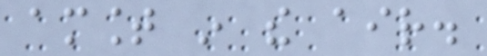amount in the air.
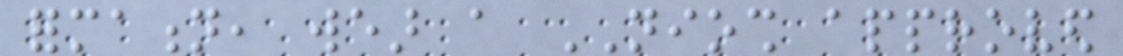formation, wear a NIOSH approved
